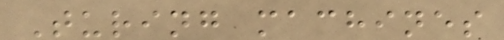Turing machines
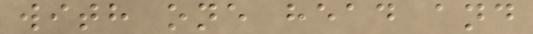with one head and
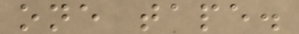one tape.
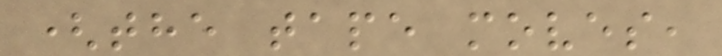(the tape moves,
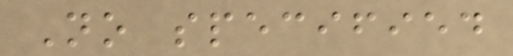No specified
